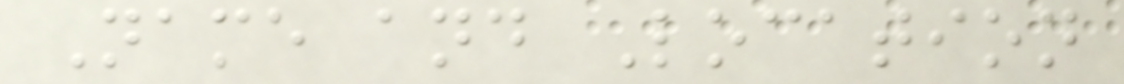Name and Location
